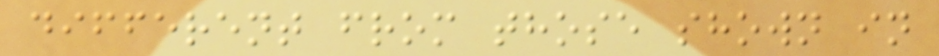different from those shown in
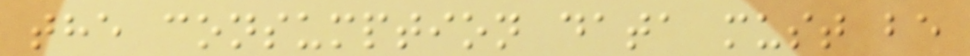the consumption data must be
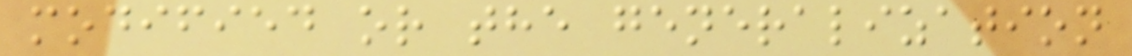modified or the generalization
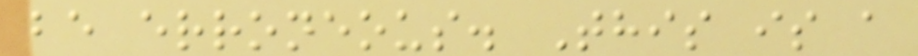be erroneous. This is a
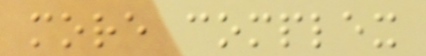more complex
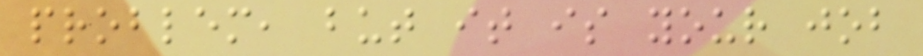problem, but it is your job
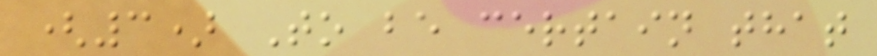(3) To be certain that
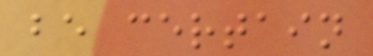be certain
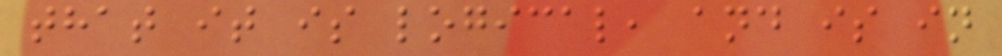that it is logical, and is in
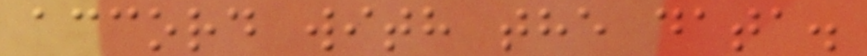accord with the data.
